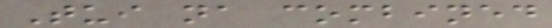Tui na combined
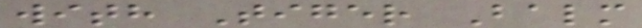with Tiger Balm
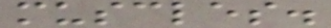muscles.
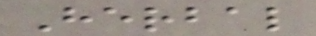Herbal
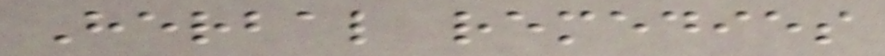Herbal remedies
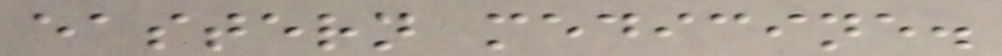eastern medicine.
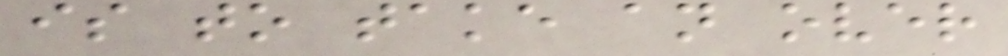is to take an over
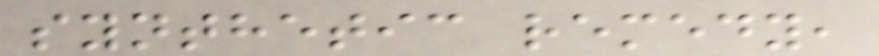synthetic remedy,
